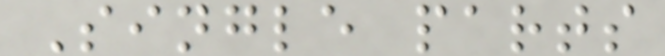Single parts
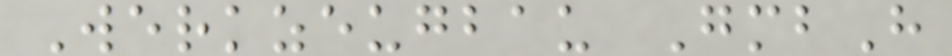Werkzeugbau GmbH
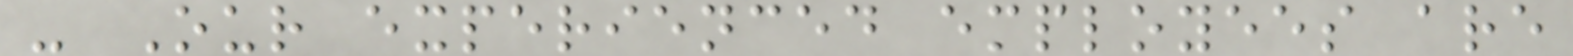- Our experienced employees are
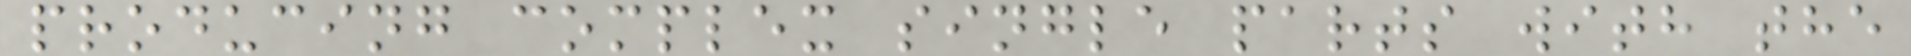producing complex single parts with the
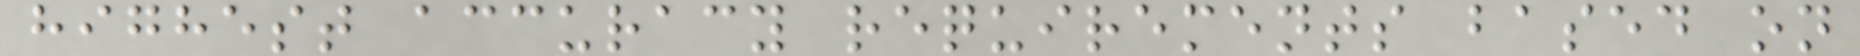highest accuracy requirements based on
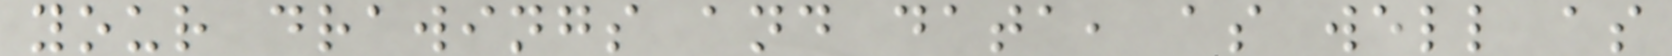your drawings and data, as well as
